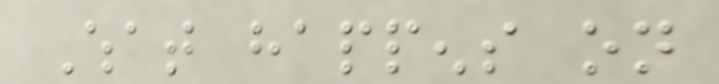What happens on
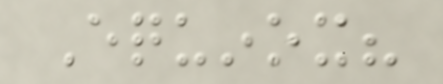Equinox?
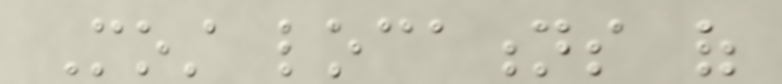Most locations of
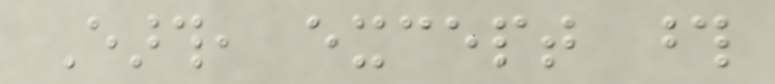Earth, except those
